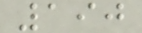190
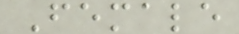Female
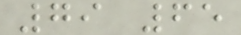79 65
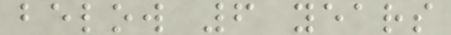below 6 years
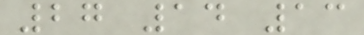27 14 13
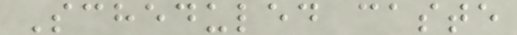Scheduled caste
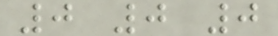0 0 0
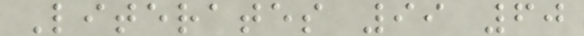Literates 99 60
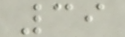39
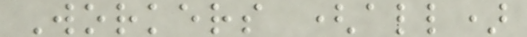Workers (all)
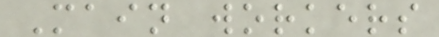Main workers
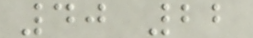40 22
